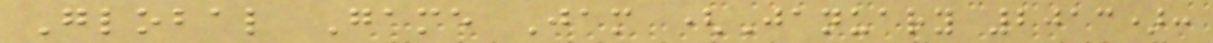Global Game Jam (January 2013):
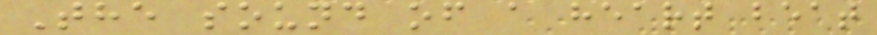The sound of a heart beat
